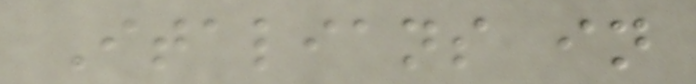Italians in
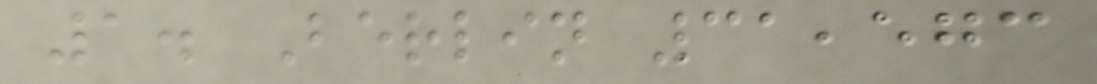1. Berlin 31,573
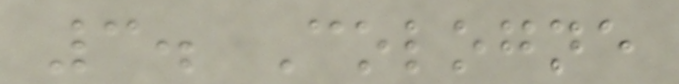3. Cologne
